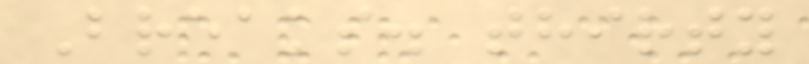Breaks. thirty
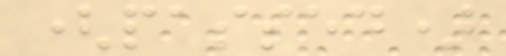(passed)
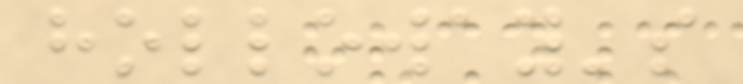holloway's
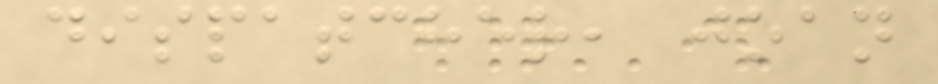dispatcher, joan
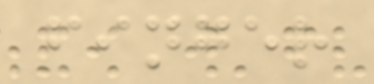finger
